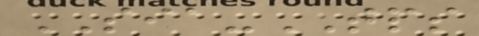SIA-TPS
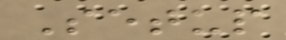Setup
